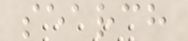search
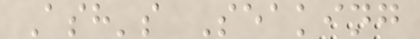Ash's Seaking
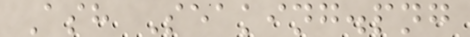Ash Seaking.png
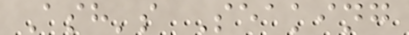Ash's Seaking
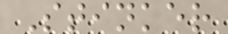Stinker
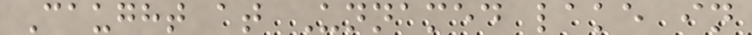Caught at Unnamed lake in
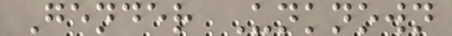Gender Unknown
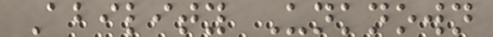Ability Unknown
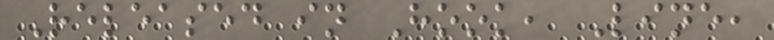Released in Hook, Line,
